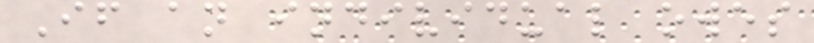If an individual owes
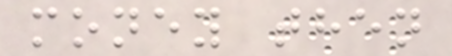money then
